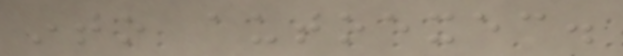into autoexec.
